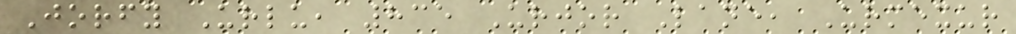Jorfy Urlu, 835 Urjor Lane, Urmexur
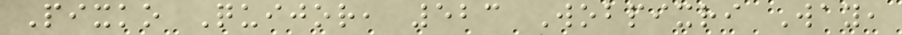Pixko Quijor, 523 Wobpixri Way,
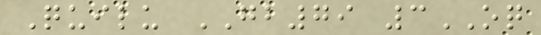Quilu GB79 3OQ
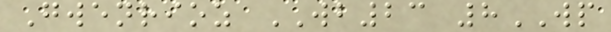Gwenrioz WB23 8WP
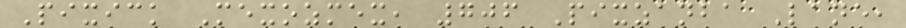Pixick Mexozmex, 706 Pixzanba Lane,
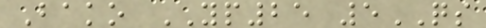Bako YP25 5QS
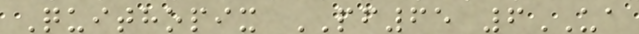Quithopix PF65 6UA
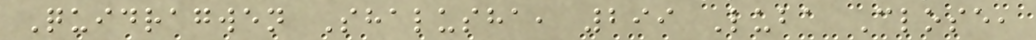Quidragwen Shalusha, 299 Luba Close,
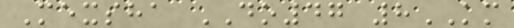Mexsha DO47 8KM
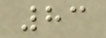83
